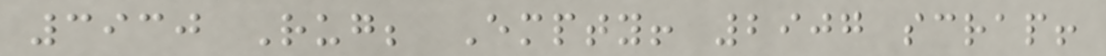3930 Rug; Empty! 2907 scrap!
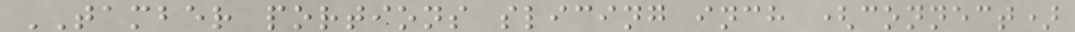TAMBER portions slicing inch (connect)
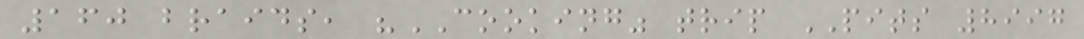160 braids, "COOKING" trip PITS 8997
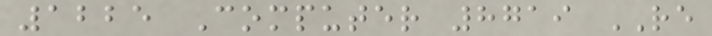1225 Computer 8719 RE
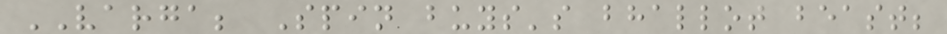VARGA; Spin buys's bhallot beast;
